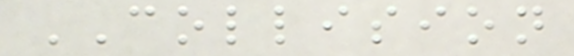COLLISION
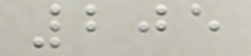205
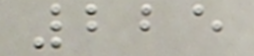225
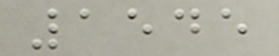1545
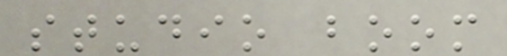studio boom
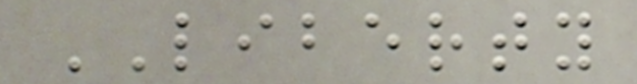LIBERTY
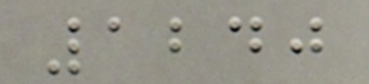1240
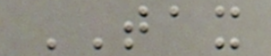TAX
